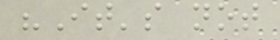"It's not
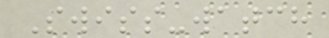Swiss-watch
